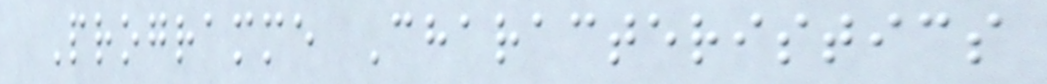Programme Characteristics
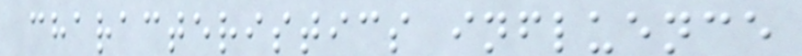characteristics influence
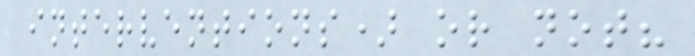interventions) or not?
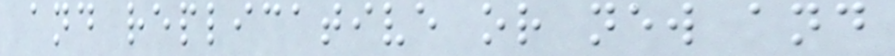and replicative or new and
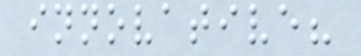innovative?
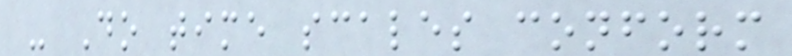- Do time scales conform
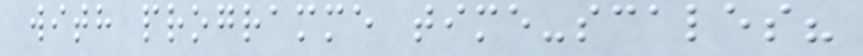with programme time-scales?
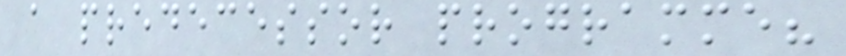a predecessor programme?
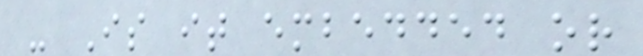- Is it embedded or
